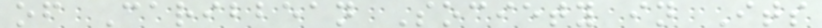of Caribbean Society in Its
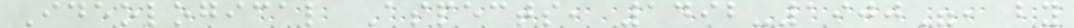Ideological Aspects, 1492-1900", by
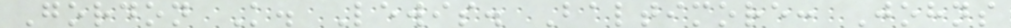Gordon K. Lewis. Baltimore: Johns
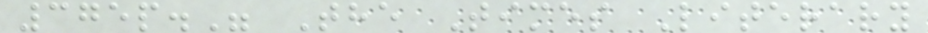375p." The Times Literary
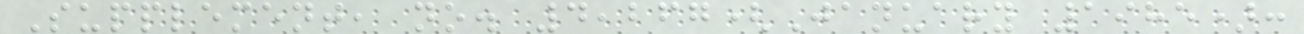Supplement, no. 4,267(January 1985):
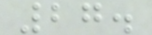27.
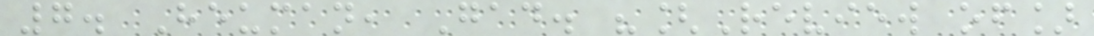7. Heuman, Gad. "[Review of]
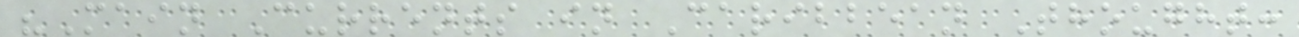"Main Currents in Caribbean Thought:
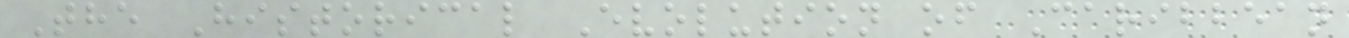The Historical Evolution of Caribbean
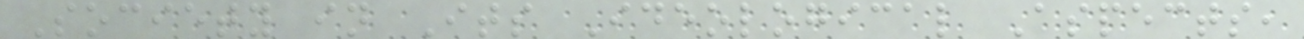Society in Its Ideological Aspects,
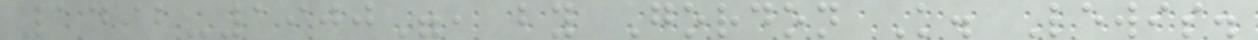1492-1900", by Gordon K. Lewis.
